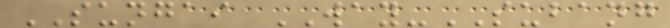SUNGAI WAY-SUBANG
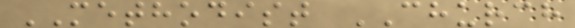METHODIST CHURCH
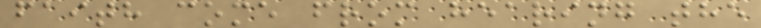faith come from hearing the
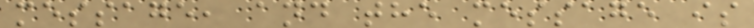message, and the message is
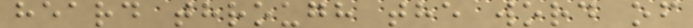heard through the word of
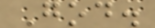God.
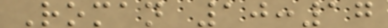Roman 10:17
